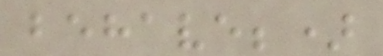behave;)
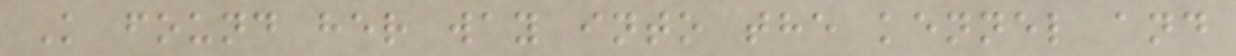K found her way into the kennel and
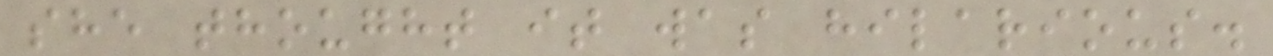she thought it was hilarious.
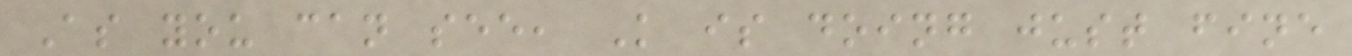As you can see, K is doing just fine
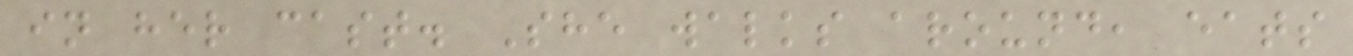in her cast. She walks around, eats
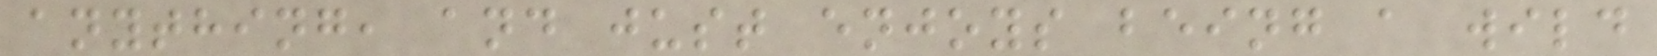anything, and just enjoys being a wild
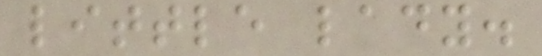little lady.
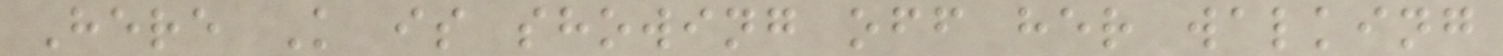Here K is showing off her walking
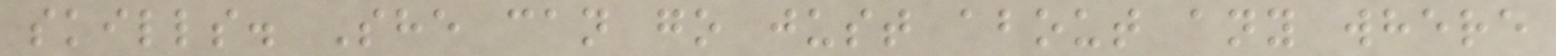skills. She can go just about any where
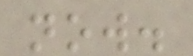now.
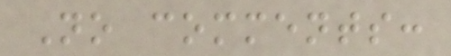No comments:
